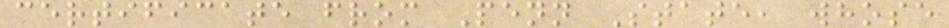certificate from Penn State, whose
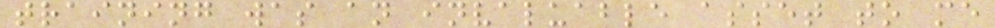training was an invaluable asset to me
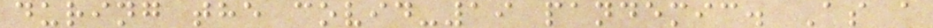during the covid-19 pandemic. As a
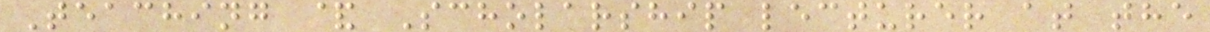Teaching & Scholarship lecturer at the
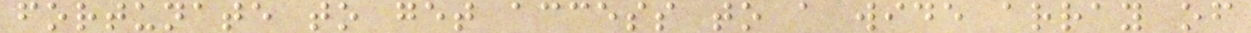fortunate to get access to a wide array of
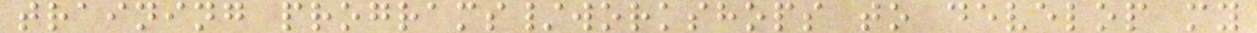training programs/workshops to develop my
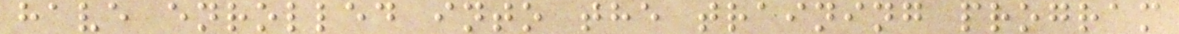have enrolled into the training program
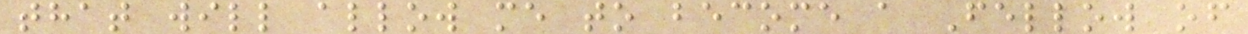that will allow me to become a Fellow of
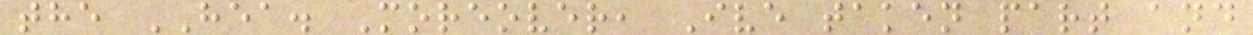the HEA. Moreover, Ive taken part and
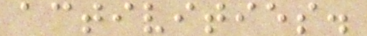activities.
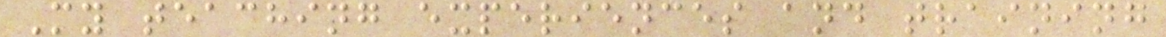My teaching experiences and training
